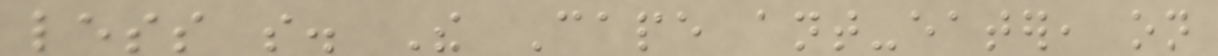less so. The Cape ant-eater, on
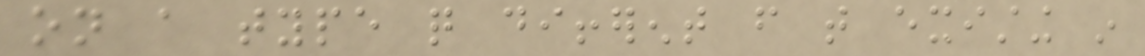on a type quite different from that existing in
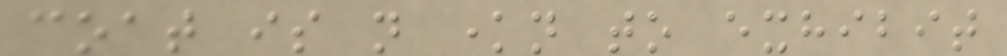coat is not known to exhibit
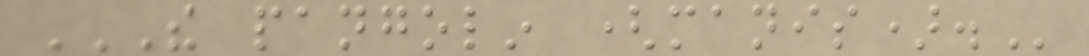THE PANGOLIN (MANIS).
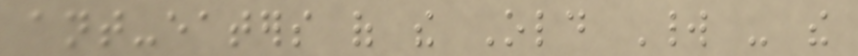ant-eaters of the Old World - the
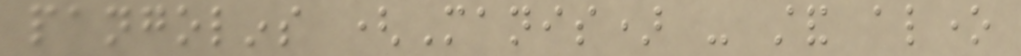pangolins (Manis) - stand alone
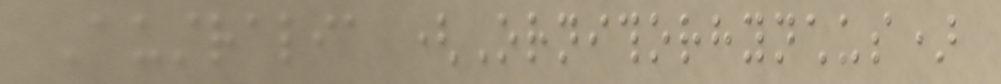Australia (Ornithorhynchus)
